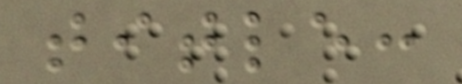title:
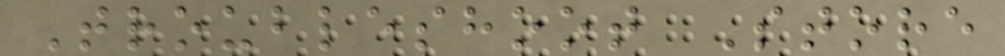Troubleshoot Store
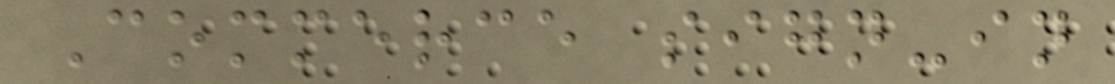Commerce sign-in
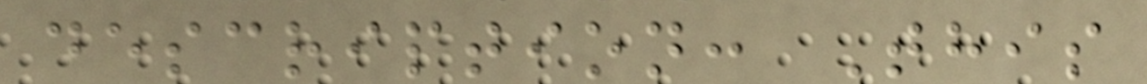description: This
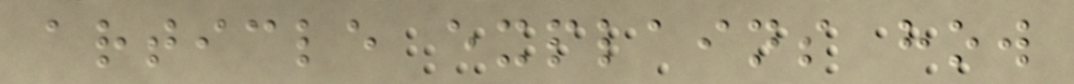article explains how
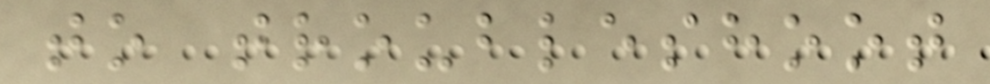to troubleshoot
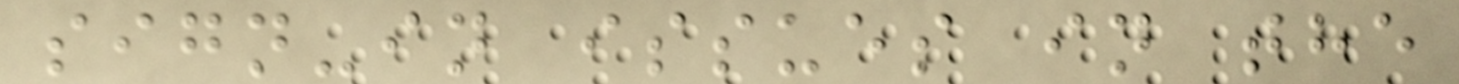sign-in issues in the
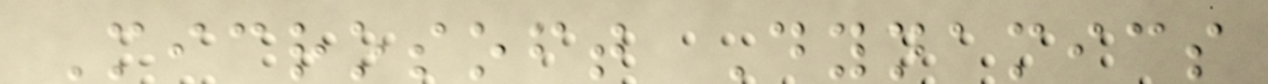Microsoft Dynamics
